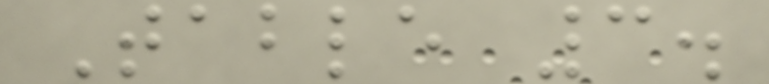Table 3.
